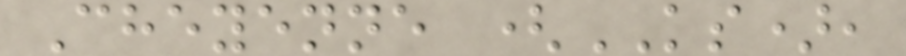Cheyenne (KS),
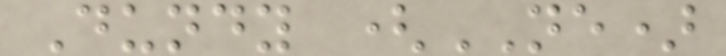Dundy (NE)
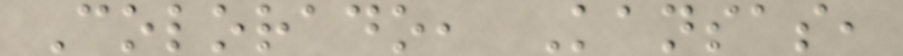Colorado, Kansas,
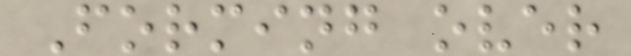Forming over
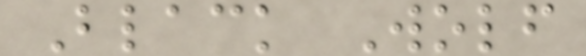Black Wolf
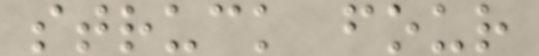struck four
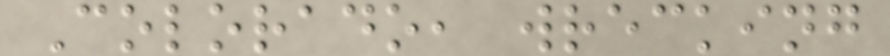Colorado, wrecking
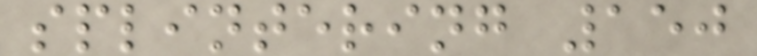splintering 150
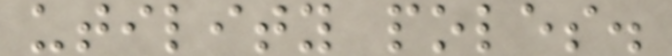utility poles.
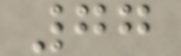77
